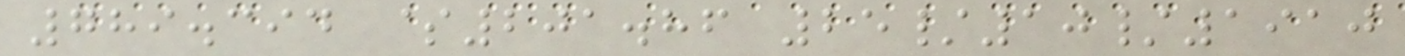789.394 $201.86 25/10/1910
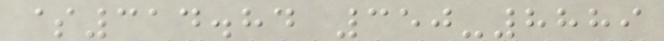$314.84 350-8889
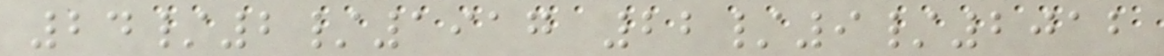24/2/1917 22/9/2012
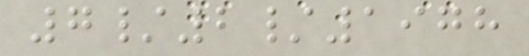7/2/1978
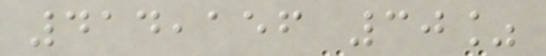414,156 30%
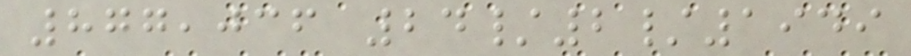877,036 24/2/1949
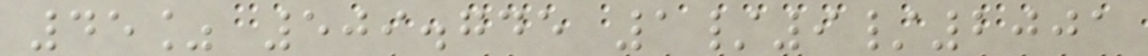45% 509.745 1/9/2001
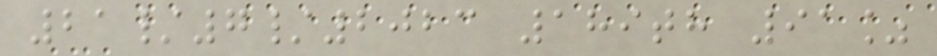21/7/2023 189th 91%
